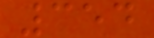354
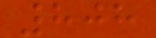808
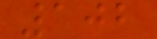102
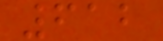612
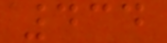434
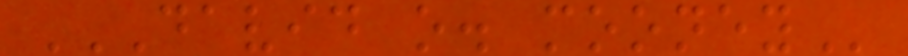DAVID O. MOONEY
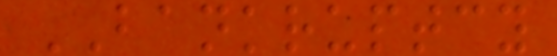BANKRUPTCY
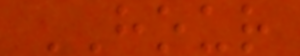HOUR
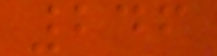246
